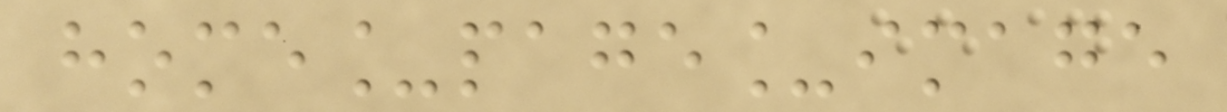home_page_image
